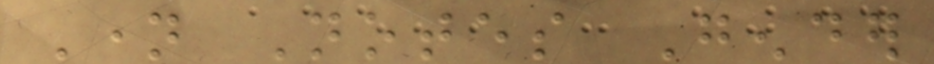Name Notes Gender
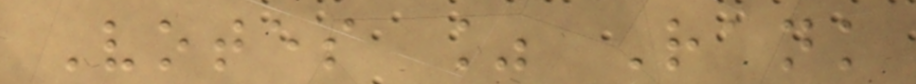Votes % Rank
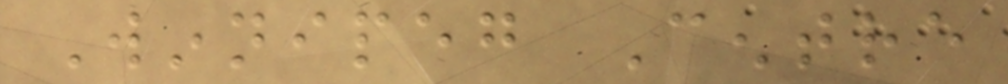Winnipeg Centre
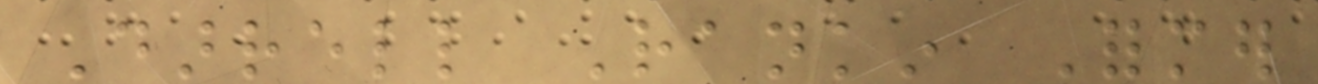Darrell Rankin Former
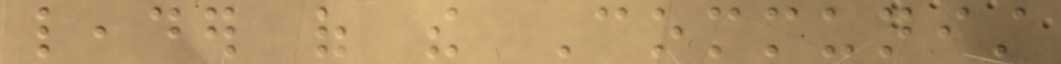leader of the Communist
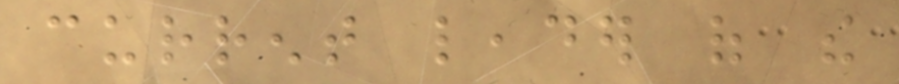current leader of the
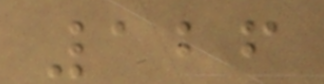126
